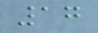17
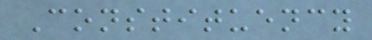Constituency
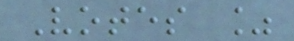Votes %
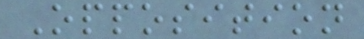Opposition
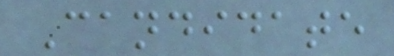Candidate
